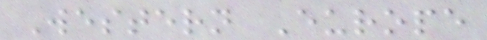Western Europe
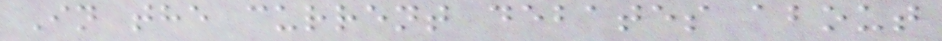In the current debates about
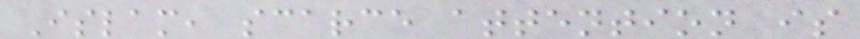Islam, scarce attention is
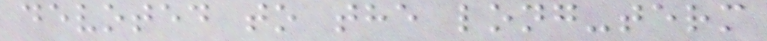devoted to the long-term
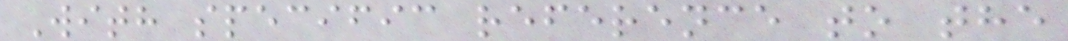With specific reference to the
